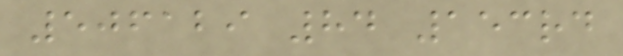506129 84 153rd
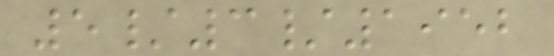5/3/1952
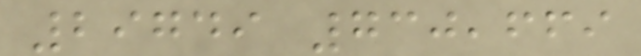29749 730,669
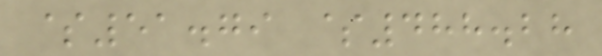$51.79 $488.28
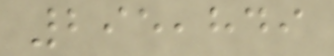295,849
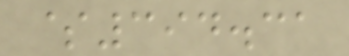$394.31
